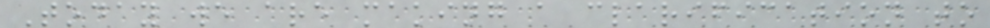Today we are making a clarification to
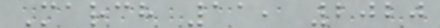March 11, 2020
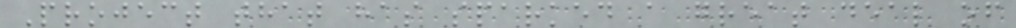Project that has sparked a great deal of
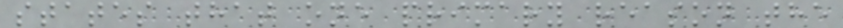states that one primary reason the
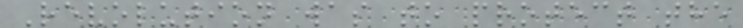Revolution was to protect the
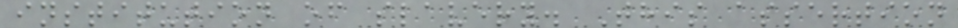institution of slavery. This assertion
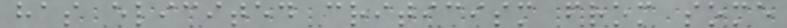has elicited criticism from some
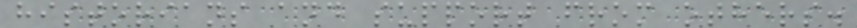historians and support from others.
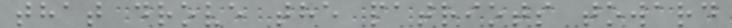that drove the patriots toward
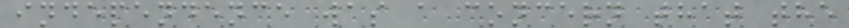independence was a concern that the
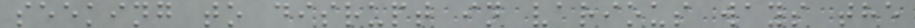seeking to disrupt in various ways the
